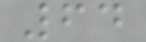64
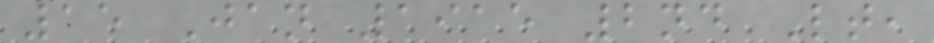15 Jan 1915 2nd Lt,
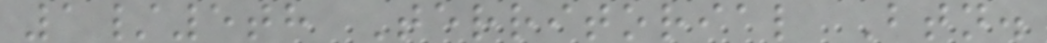1/5th Territorial Btn.
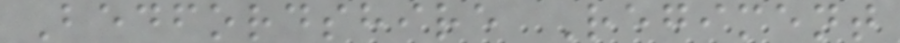Bedfordshire Regiment
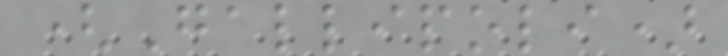(Gallipoli)
